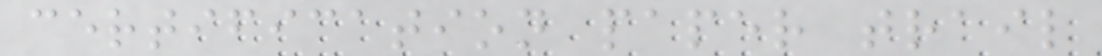certification paper trail
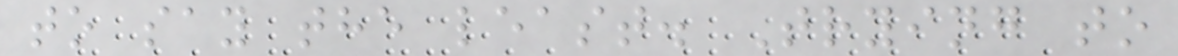to say the least. Trying to
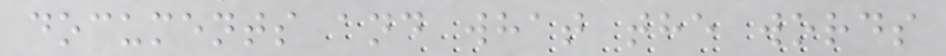documents and what the words
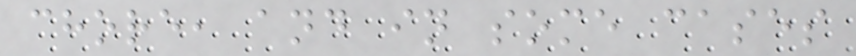chore, and in some cases
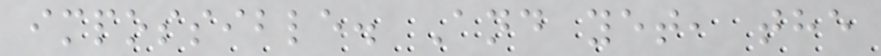impossible. And yet, the
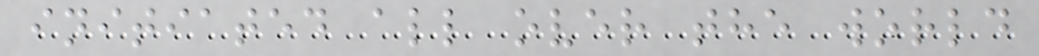initiated all over the world
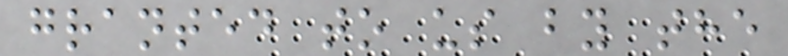granted to us by the
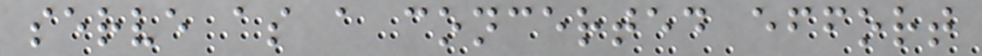serve as a concerted effort
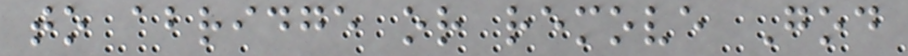to abridge or remove God
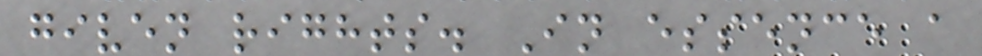given rights. In essence a
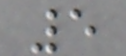5
